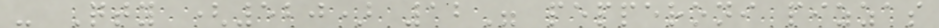- Qty (520) 12" pepperoni pizzas
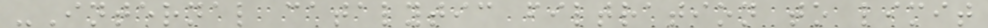-Internal catalytic filtration to limit
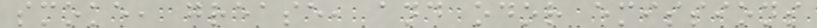smoke, grease, and odor emissions
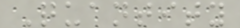Quantity
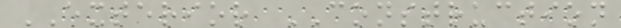EXTERIOR CONSTRUCTION
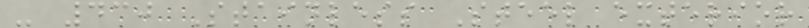- 430 Stainless Steel exterior
